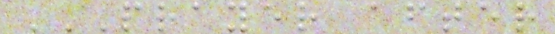PRAYER AFTER
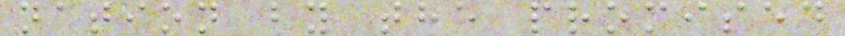nation by the promised
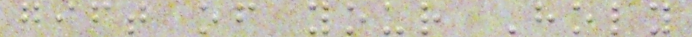gift of your Holy
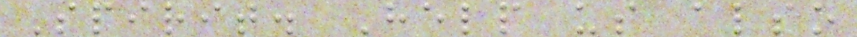Spirit. Help us also
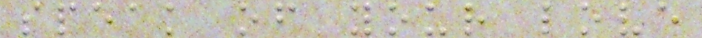speak of your love
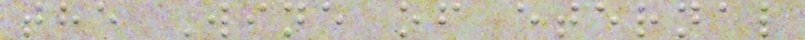the Wine of eternal
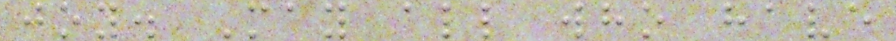joy. May all who have
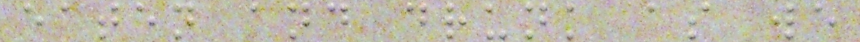eaten and drunk as we
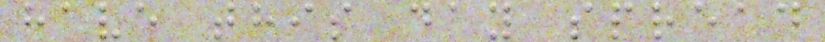have this day spread
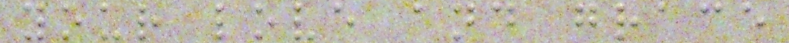your love and grace
